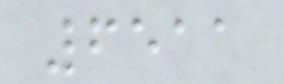6511
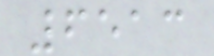6513
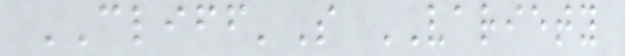CLIFF'S VARIETY
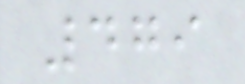479
